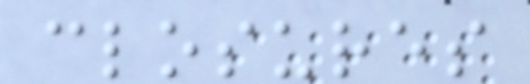closures
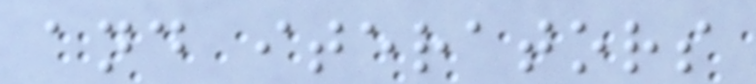and iterators
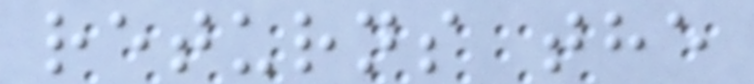returns the
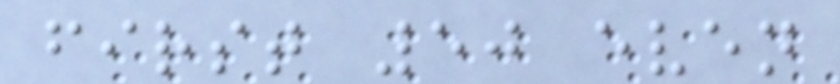first 50 even
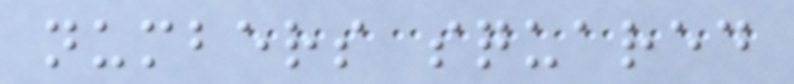numbers squared
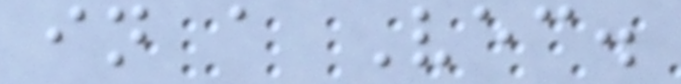in a Vec.
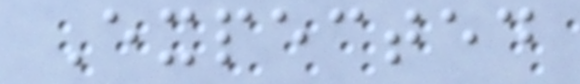Expected
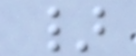}
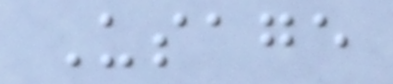Usage
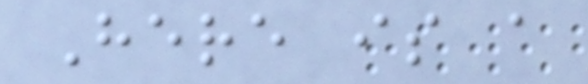Here is a
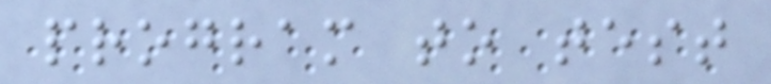program to test
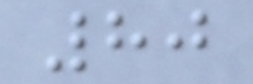80
